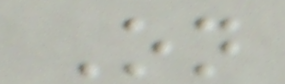On
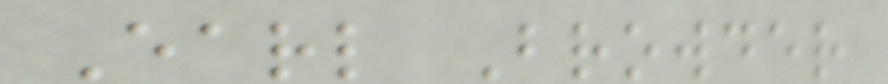Earl Browder
